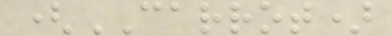(CARROT)
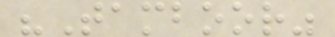"Tamboor"
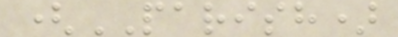(PARISH)
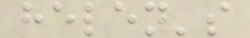helen's
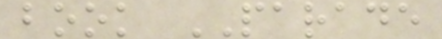book PARADE
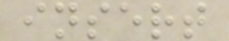insert
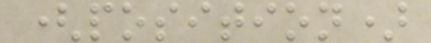(position)
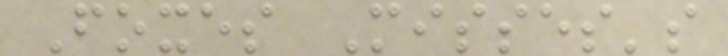Foxes Misses's
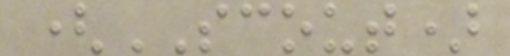(SCOUT)
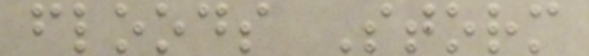floods Storm
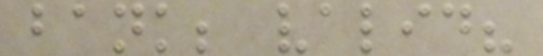bank; valid?
